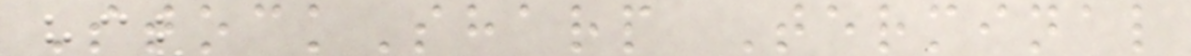StockSharp Terminal
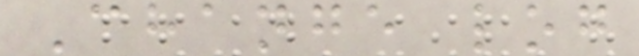Change log
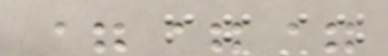===
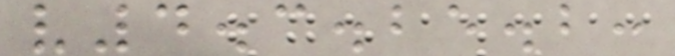v4.3.25.2:
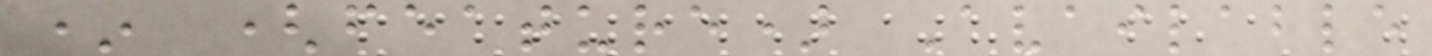* (feature) Available
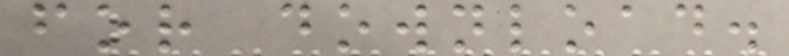for download.
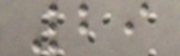29
